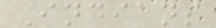Indians
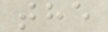the
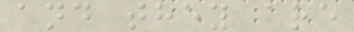and they are
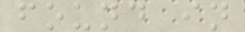found in
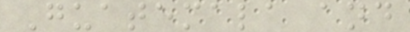Guatemala and
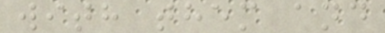with them and
